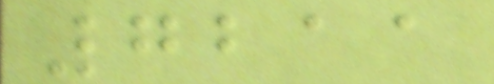7211
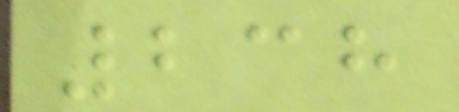238
